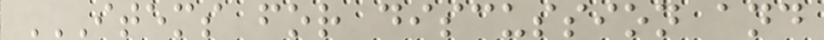ITEMS FOR DISCUSSION AND
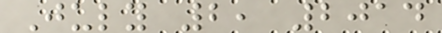July 2, 2014
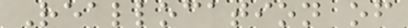Reallocation of
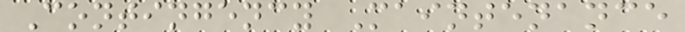Contingency Maintenance
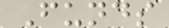Funds
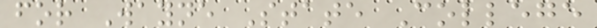for Wayne State College
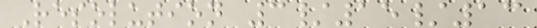Resolution 3/15/13
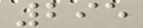295
